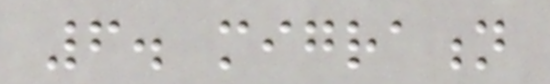6. migration
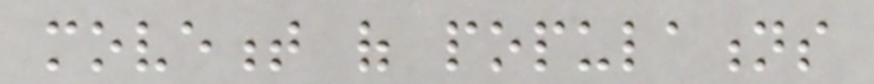movement of populations
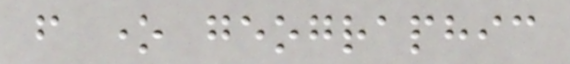from one geographic
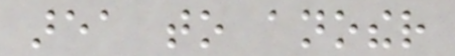area to another
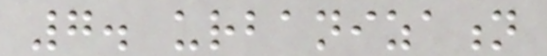7. urbanization
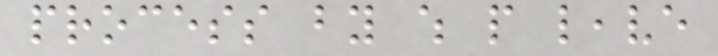process by which people leave
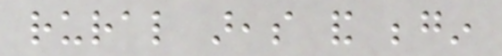rural areas and begin
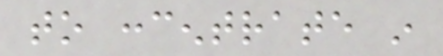to concentrate in
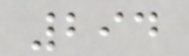294
